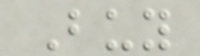Buy
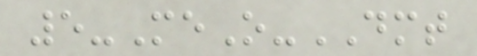5-MeO-DMT
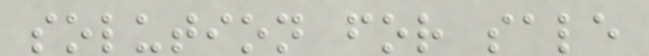solution for sale
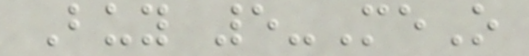Buy 5-MeO
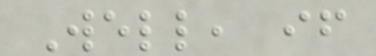Well, if
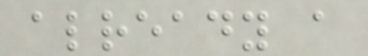already a
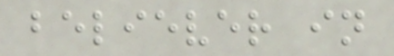believer in
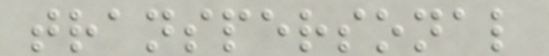transpersonal
